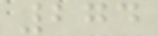274
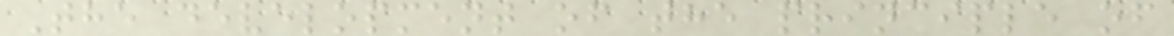The development of the principle of
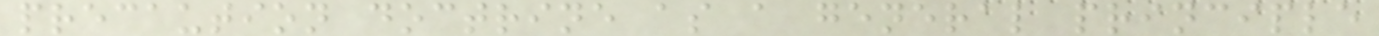precaution doctrine as a general principle
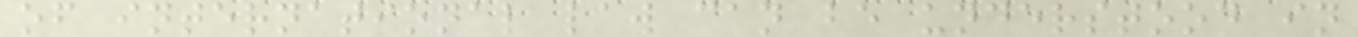of international law can be understood in
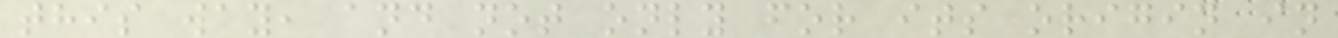this way, and not only for its origin in
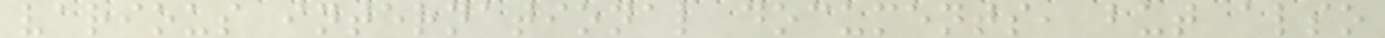various international documents, but also
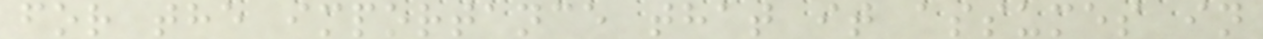for the importance that it assumes in
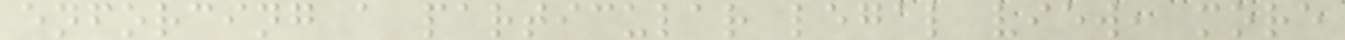enforcing a particular legal view, more
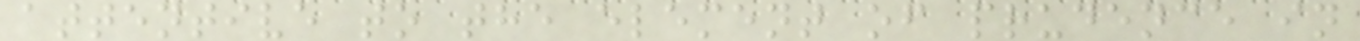attentive to the element of prudence in
